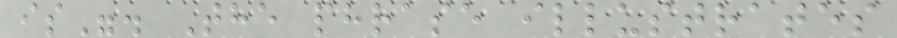is". The phrase illustrates
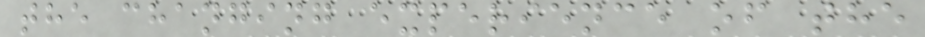the changing experience of the
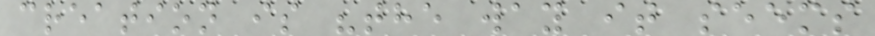creation is "the way it seems
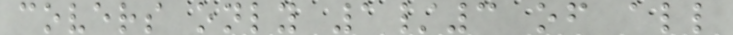covers only 1/3 of all
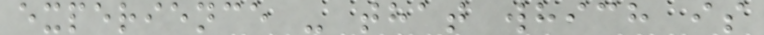experience - that which is
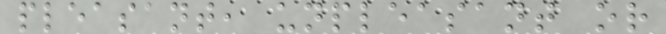pleasant, unpleasant or
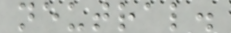neutral.
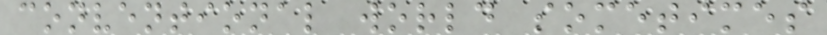conventional world sometimes
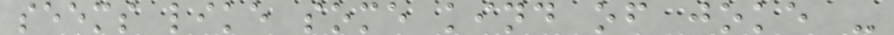seems like some kind of joke -
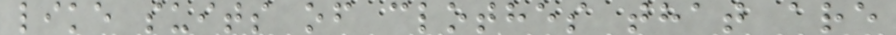like suits of clothes that are
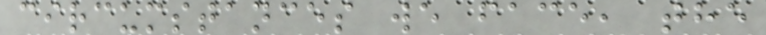circumstances we face, the
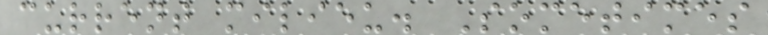current milieu. Sometimes
